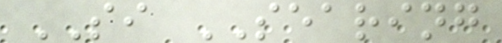SI SEARING
